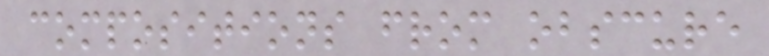compositions from obscure
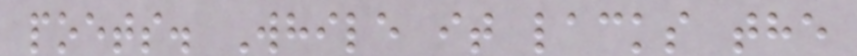poets. While it lacks the
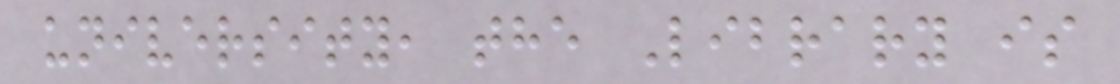university, the Library is
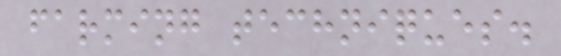farming techniques.
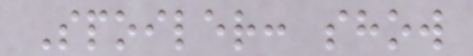Spoiler: show
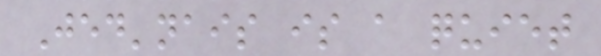Jed'nais is a quiet
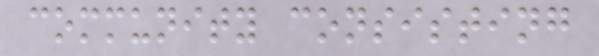community consisting
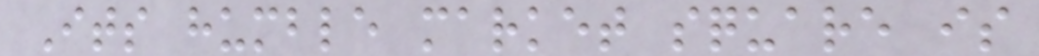Its humble market square is
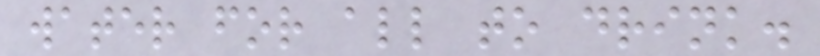water for all to drink.
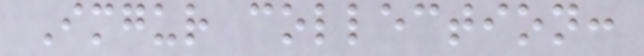Imgur collection:
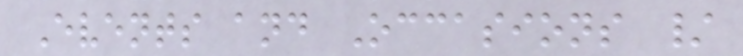Events and Occasions /
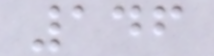146
